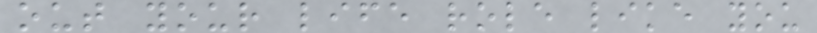out your life role like you
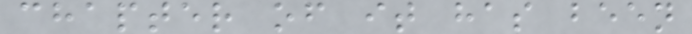chapter of it has been
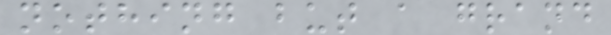nothing but a grand
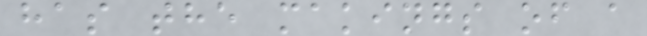has the makings of a
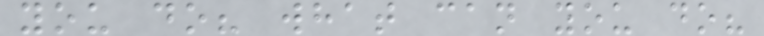you do? what can you do?
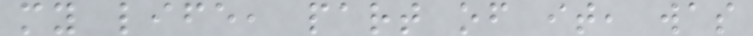my life, part of it, was
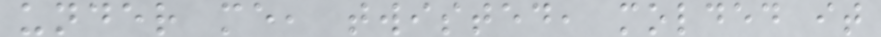under me, twisted, molded it
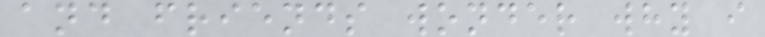and friends wonder why i
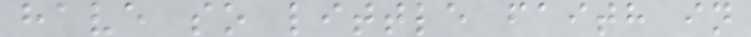have so little faith in
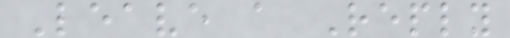Leave a Reply
